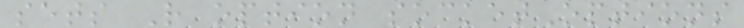sets R option socketOptions
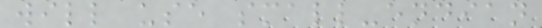will use small-endian
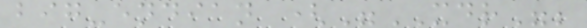big-endian ("XDR";
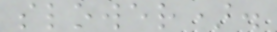slower).
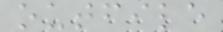outfile
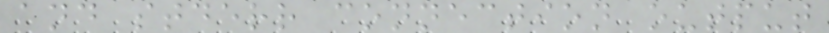and stderr connection output
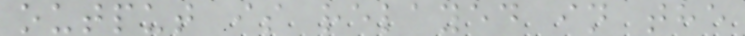output is relayed in the
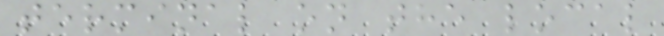terminal on the local
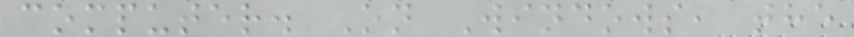computer. On Windows, the
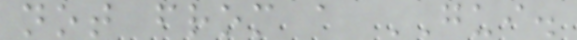not from a GUI.
